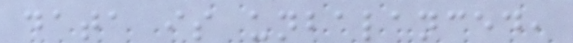data is unbalanced,
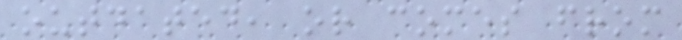outdated, or comes from
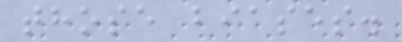those biases.
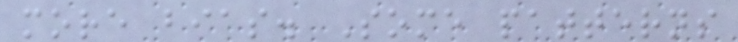more bias. Some patterns
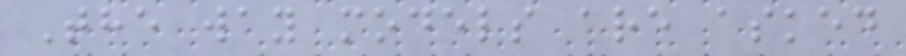The way models are asked
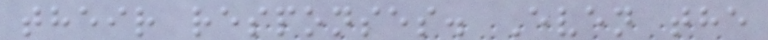their responses. Even the
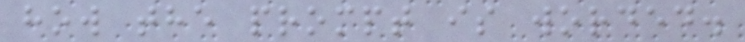how the prompt is worded.
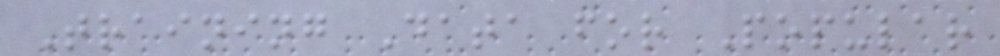Training Data for Popular
